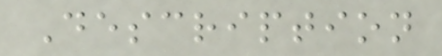Description
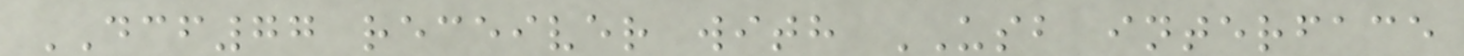DCF77 receiver with USB interface
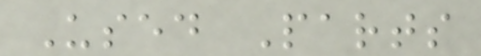Used Parts
